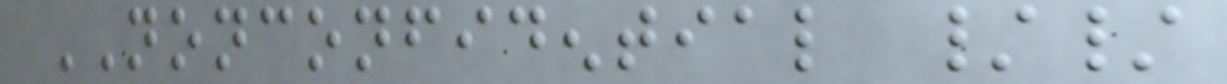NONCONFIDENTIAL //
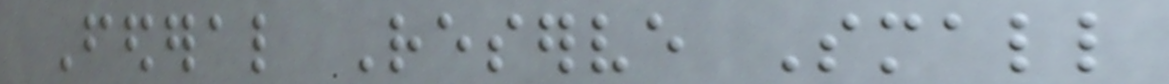Federal Reserve Small
